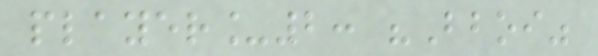player_2: "Bboi"
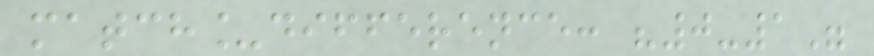match_difference: "0-1"
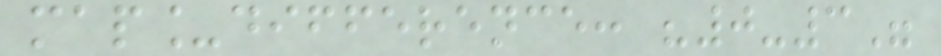map_difference: "0-3"
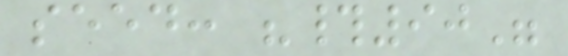seed: "#90"
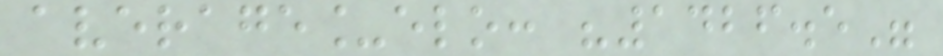average_elo: "1426.5"
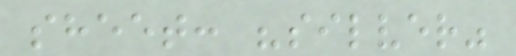sheet: "silver"
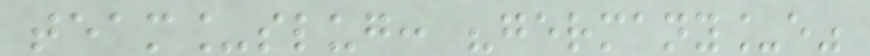team_slug: "germany_e"
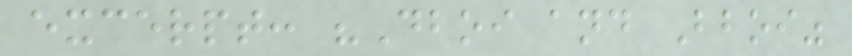excerpt: "Dboi and Bboi"
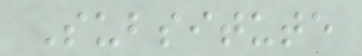Subsitute
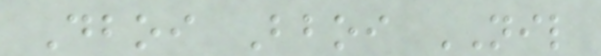Dboi Bboi NIL
